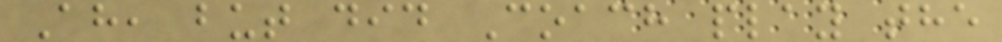Ah, but did Coach play the
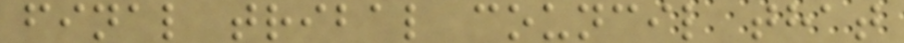final tribal council that
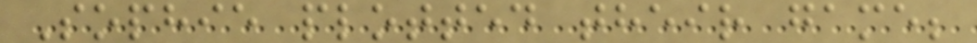Sophie plotted their game;
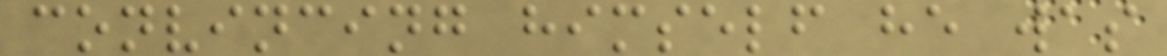convincing himself he was
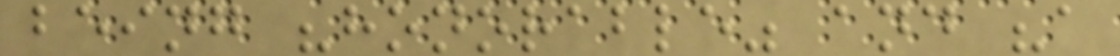being "honorable" and "a
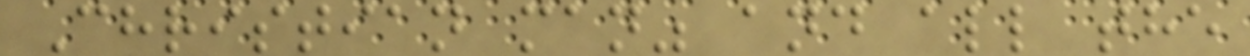Christian man" and all the
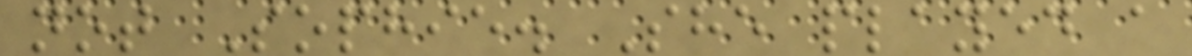not Sophie. She played a
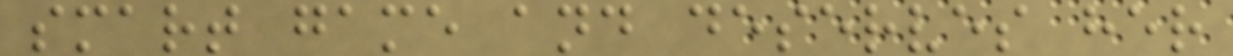smart game and deserves her
